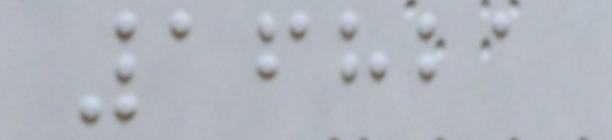16821
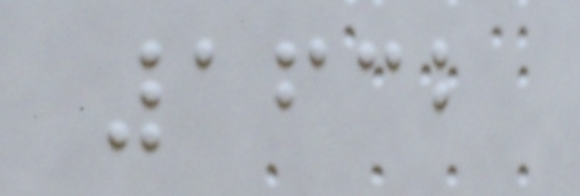1632
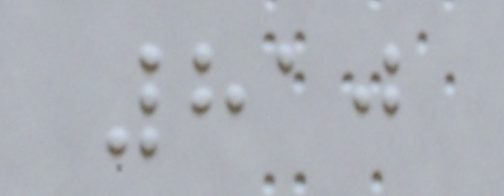810
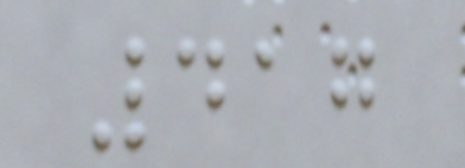417
